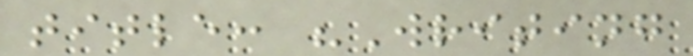title: "Writing
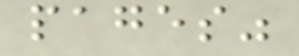pages"
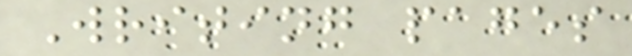Writing pages
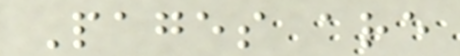Pages are
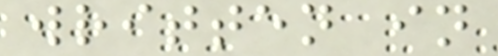written in
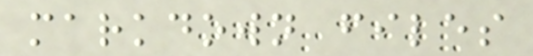markdown files
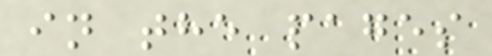in the pages
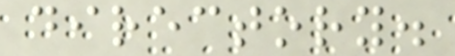directory.
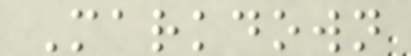Markdown
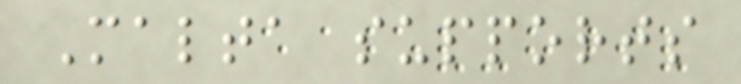Malta supports
